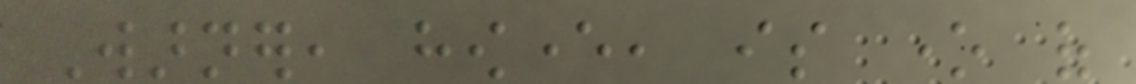Warner, however, is one of
